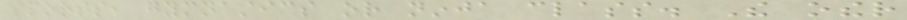sports, gymnastics or ninja class. The other
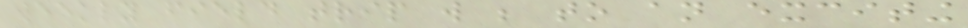weekly field trip will be to an exciting
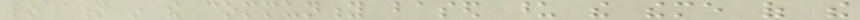location in the community based upon the theme of the
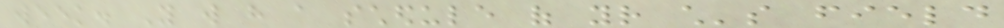week. You will have a schedule of your child's field
